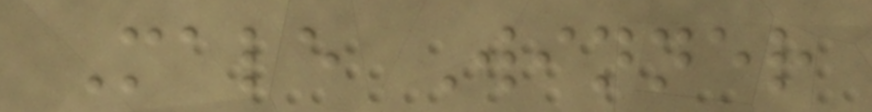Male Winner
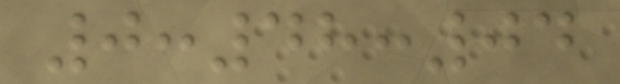0:48:04
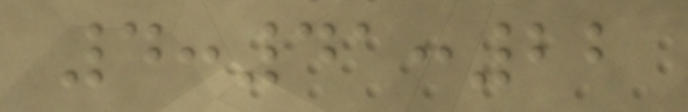4:41:22
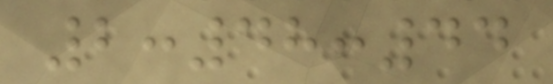2:48:44
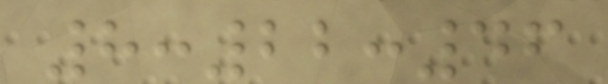8:22:46
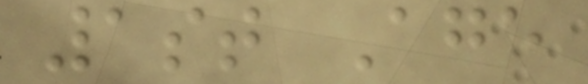1st Age
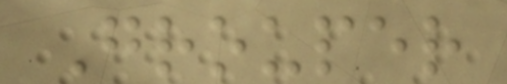Grouper
